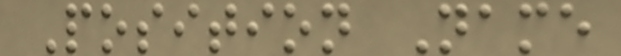Position Name
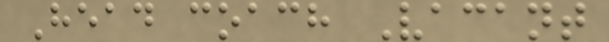Head coach Vacant
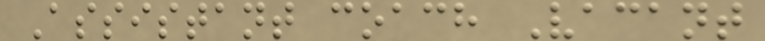Assistant coach Vacant
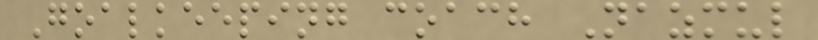Goalkeeping coach Nazmul
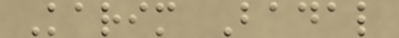Karim Badal
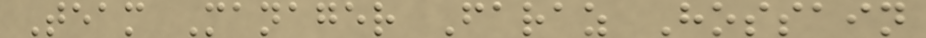Team Manager Faraz Hossain
